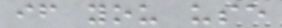if you use
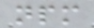npm
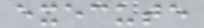execute
